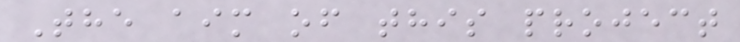The aim of this project
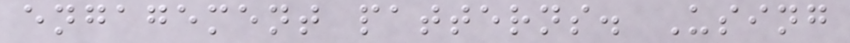engagement patterns. Using
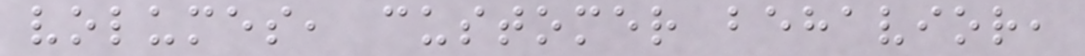volumes, customer behavior,
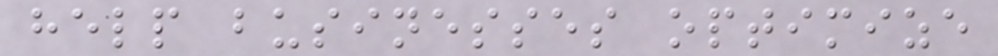help businesses optimize
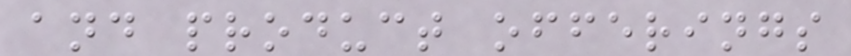and product offerings
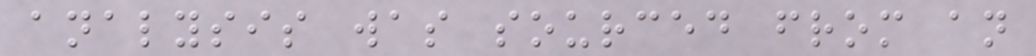analysis was sourced from an
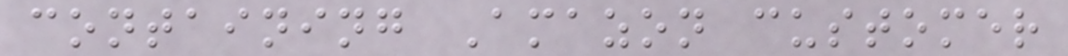containing Amazon customer
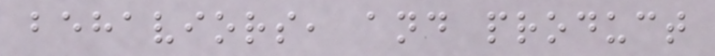behaviors, and product
